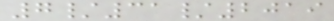7/31/2019
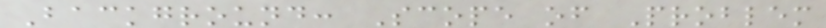Background: Scope of Problem
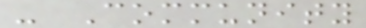- Community
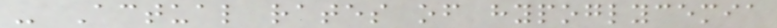- Actual rates of hypoglycemia
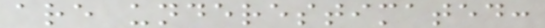are underestimated:
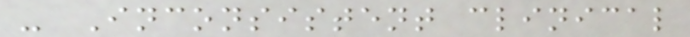- Inconsistent clinical
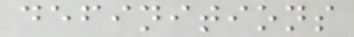definitions
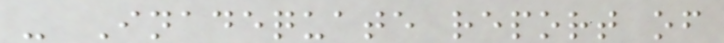- Inadequate report of
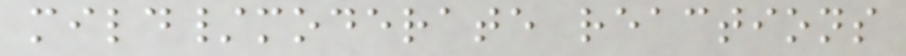mild/moderate reactions
